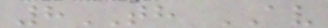8TH AV
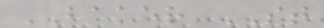BAKER ST
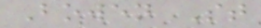Bowen St
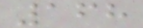168
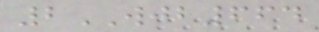2WJB664
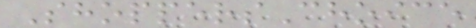ShoppersChoice
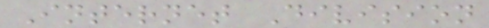Internet Division
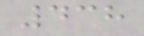438
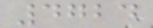4724
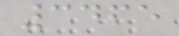3465
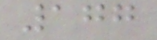177
